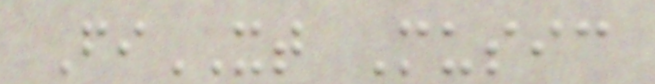FiXT Music
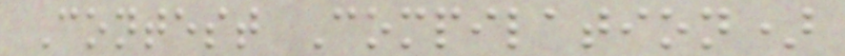Contest Compilation)
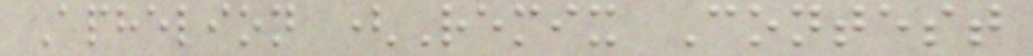Aphelion (Remix Contest
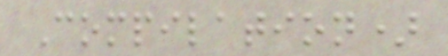Compilation)
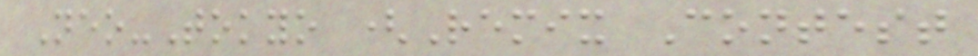Neo-Tokyo (Remix Contest
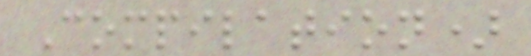Compilation)
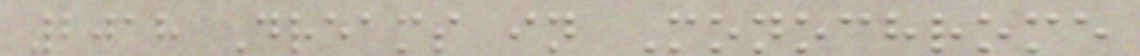2018 Dreams in Monochrome
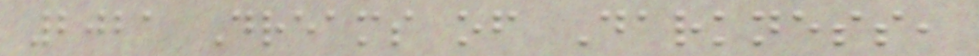2021 Dreams of Darkness,
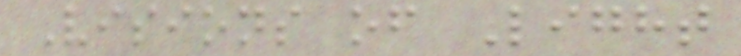Visions of Light
